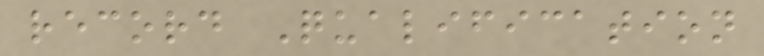record Qualification
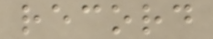record
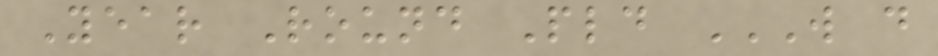Year Round Pld W D
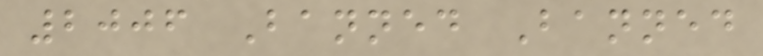2006 Banned Banned
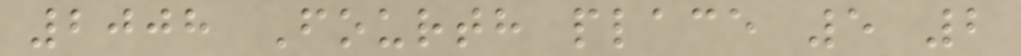2008 Fourth place 5 2
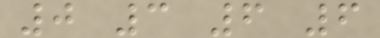0 3 6 6
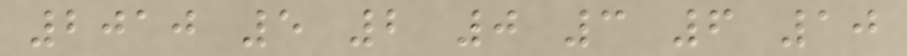2010 5 2 0 3 6 10
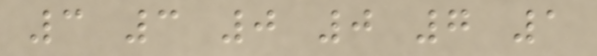3 3 0 0 7 1
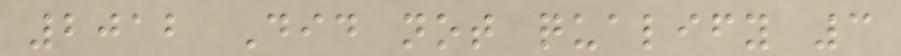2012 Did not qualify 3
